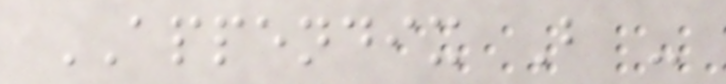APPENDIX B -
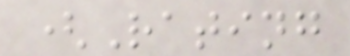(Rating
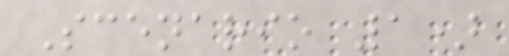Scenario 1)
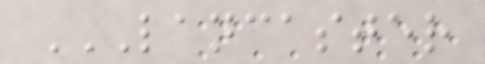LANCASTER
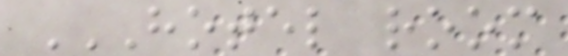HOTEL ROOM
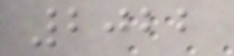2022
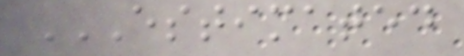ESTIMATED
